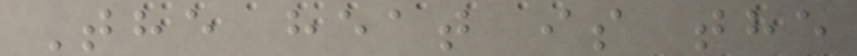The heat is the
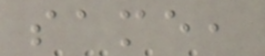same,
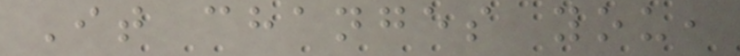It changes you,
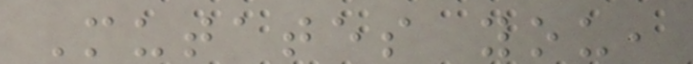Mutates you,
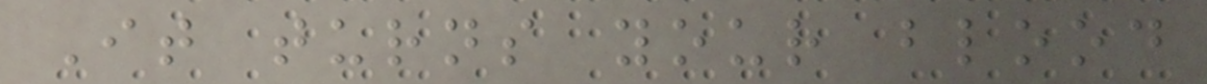It turns your blood
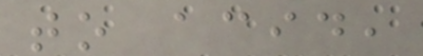to acid,
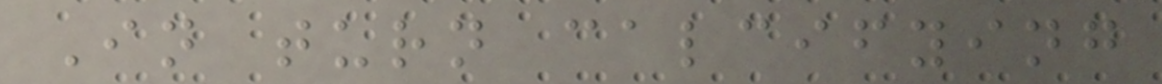In turn calcifying
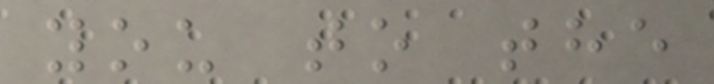you to the
